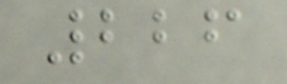226
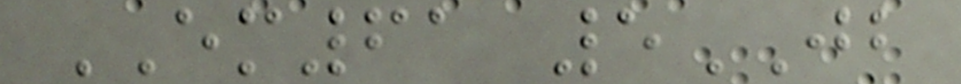EM61 5JB
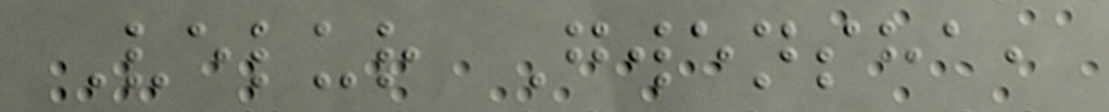Velur Gwensha,
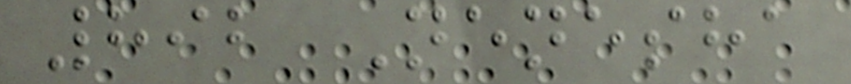892 Nenesha
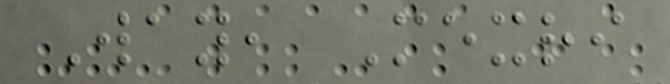Way, Mexri
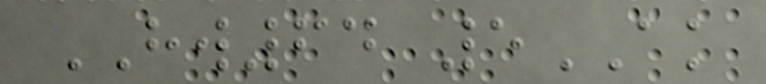HW64 5AK
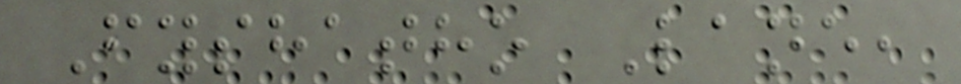Fyshatho Lane,
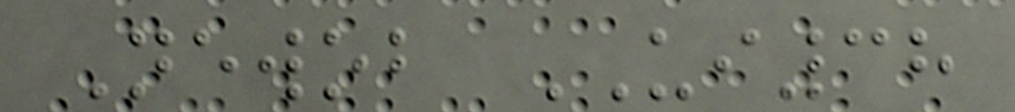Newob UI38
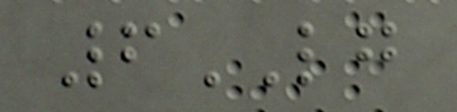6LG
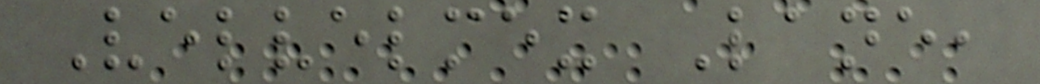Velvelmex Lane,
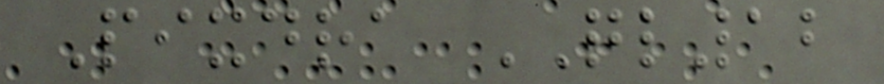Pixdra QL12
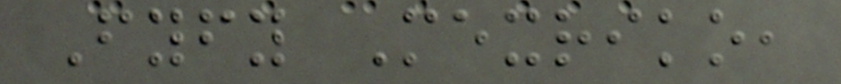Fyfy Mexriko,
